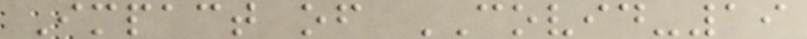Impact of COVID-19
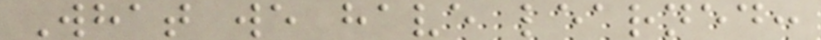What we have learned:
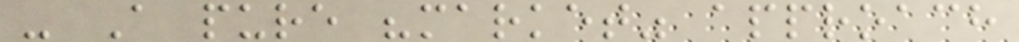- A pure "market" approach
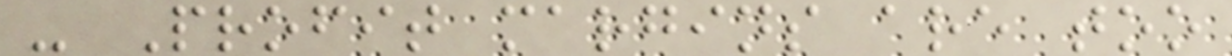- Profit margins are too
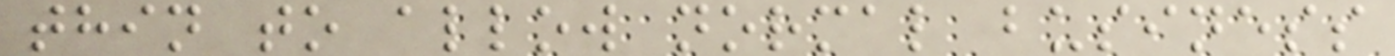thin to allow normal business
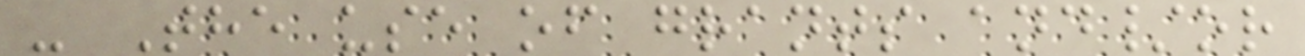- The use of grants and/or
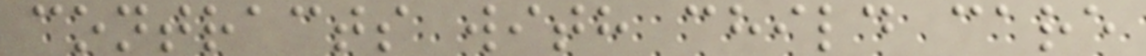contracts with child care
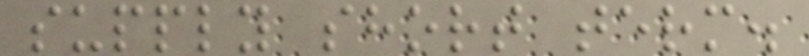supply short term.
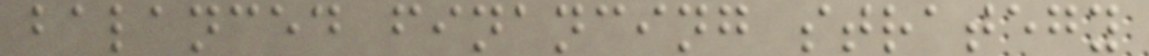balanced financing strategy
